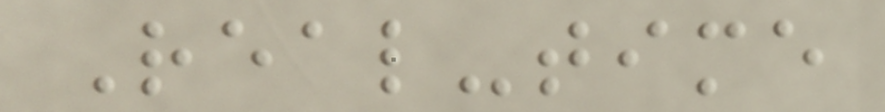Real-time
